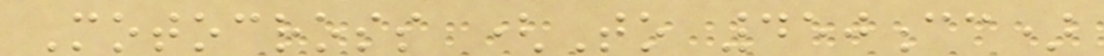Motocross (To 450cc)
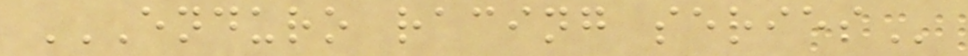ENDURO RACING SERIES
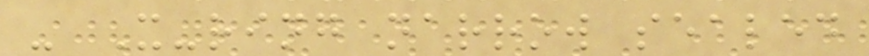- X-ring narrow sealed
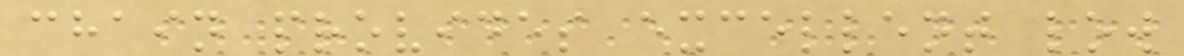chain provides excellent low
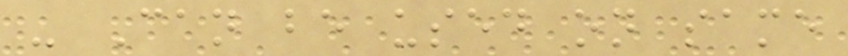- Can be used on same
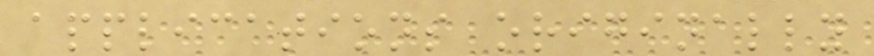applications originally
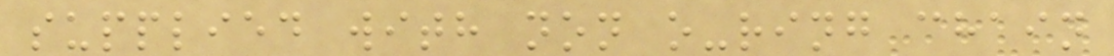supplied with non o-ring chain
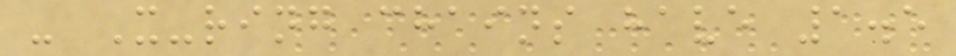- X-ring chains have 1.5
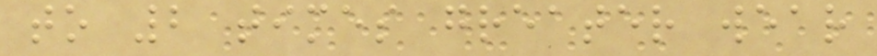to 2 times greater wear
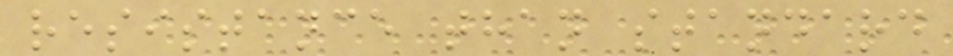resistance than standard
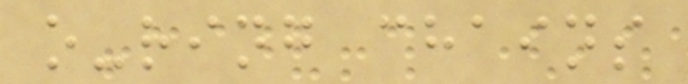o-ring chains
